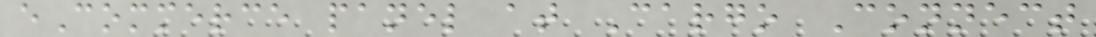eCommerce panel at Cargo Connect
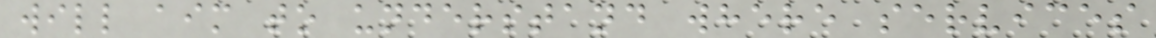will aim to understand where services
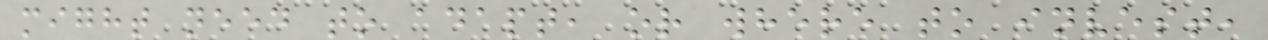might need to adapt, or where to invest,
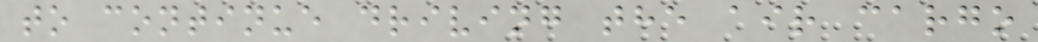to continue driving the air cargo
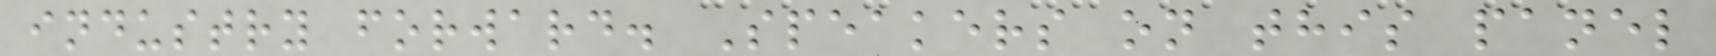industry forward. Speakers on this panel
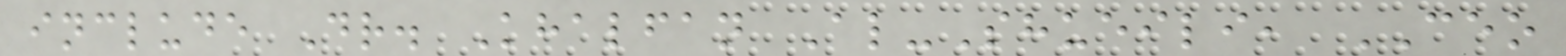include Dr. Khalfan Al-Shueili, CEO
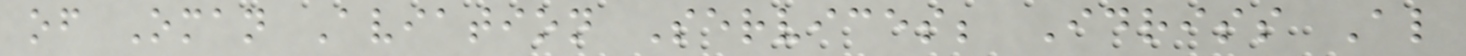of Oman Aviation Services; Idriss Al
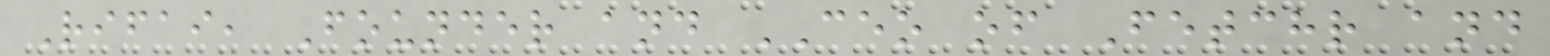Rifai, Founder and CEO of Fetchr and
